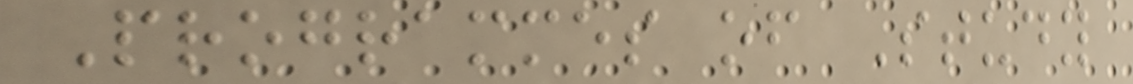Programmes of Study
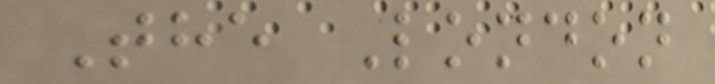The London
